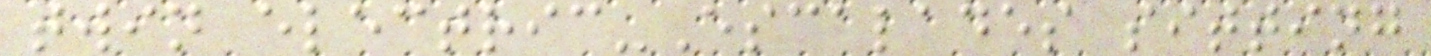twin electric-Escalades sitting
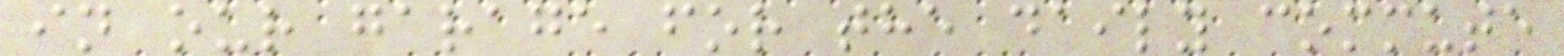in our garage for the daily commute
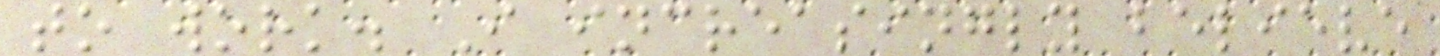to work. I increasingly believe
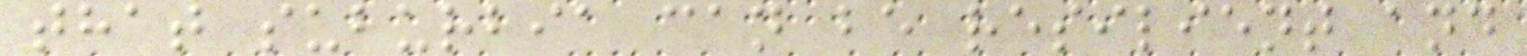that suburbia can be resilient and
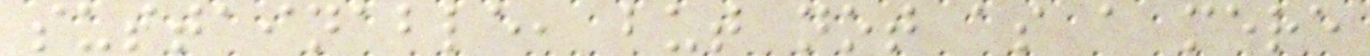sustainable, but not as a mere
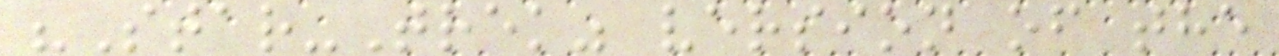"Star-Trek" version of the
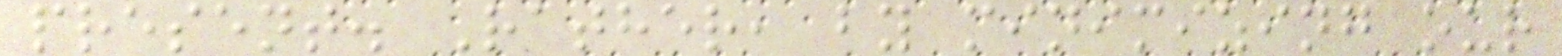present. Rather, by minimizing our
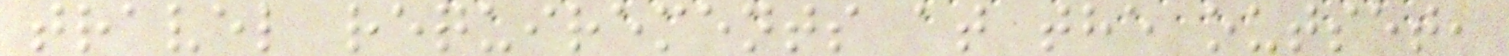travel requirements at the outset,
